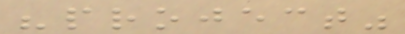"project"
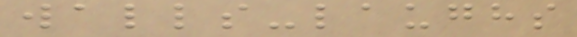walls-laughs
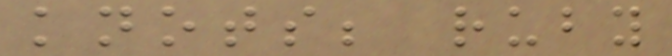knots; ruby
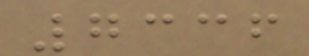7336
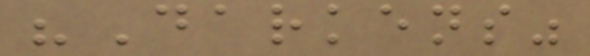"Darkens"
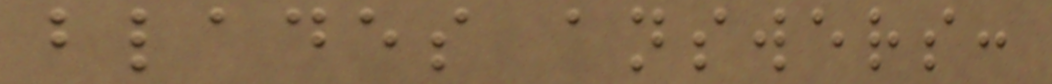blades answers:
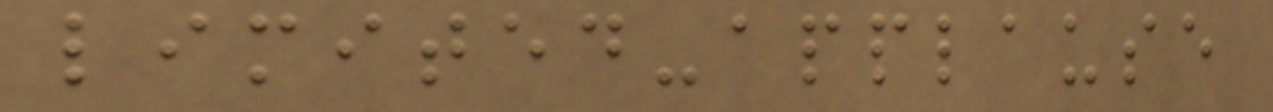limited-applause
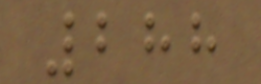288
